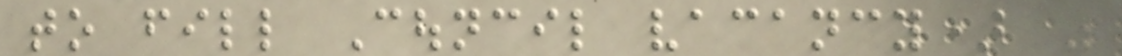to fill Council vacancy) was
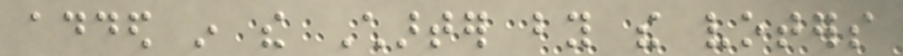added in the Charter by the voters
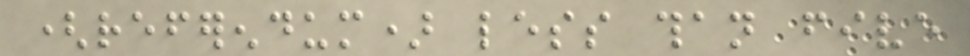(referendum) less than five
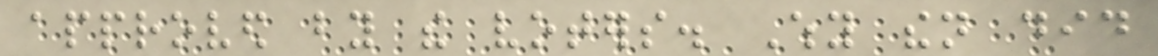approved by the voters. Why then did
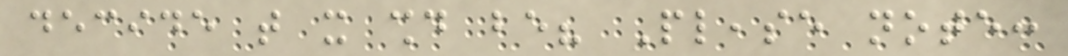decide that it should be? Please note:
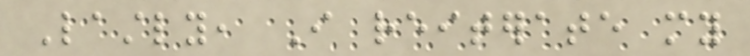Lastly, I reiterate my
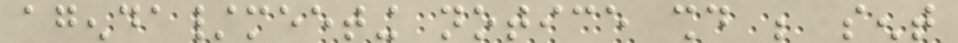agenda/meeting notice should be sent
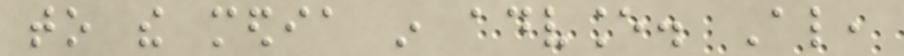to the media in advance. Also,
